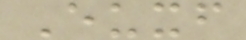Euxf
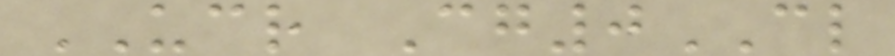UCR Cg0CL
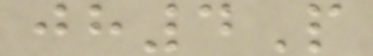jh4P
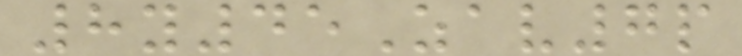8y45Zav7p
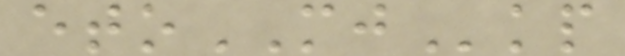etoMJkp
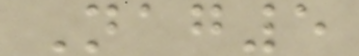Nag5
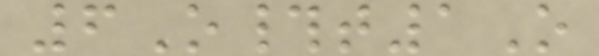6O#t1O
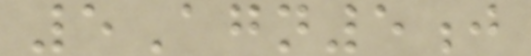5Agn5j
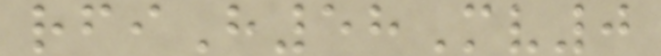rfiH58Mv0
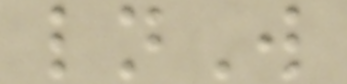lnW
